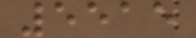5515
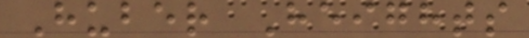Huber Heights
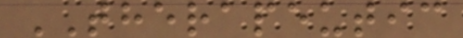THERAPEUTIC
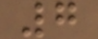7
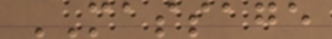MASSAGE
